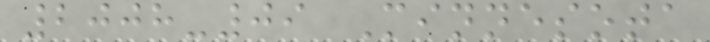2008-09 Minnesota
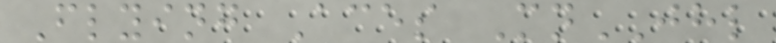Flying Aces MnJHL
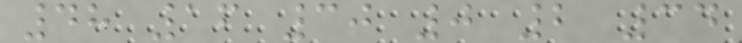48 16 30 0 2 34
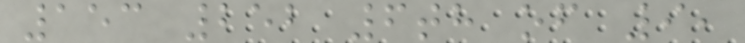153 252 6th of 9,
